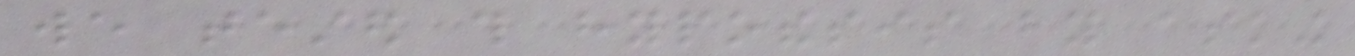we tested this hypothesis by asking
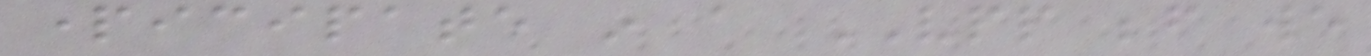participate in a VPP before we
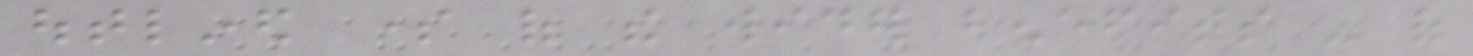outlined some of the wider benefits - of
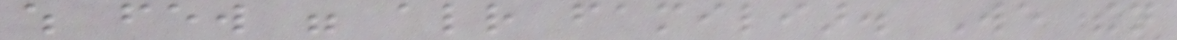which few were already familiar. We then
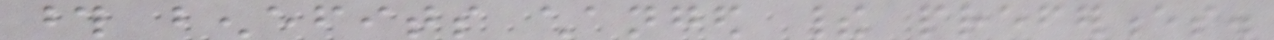those benefits changed their preferences.
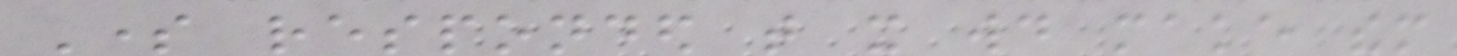Some responded that it would make them
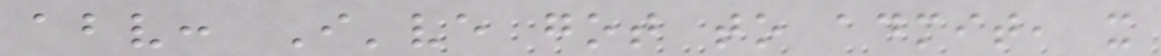above: I've got to admit, it
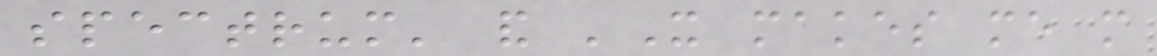spectrum' and 'It makes me more
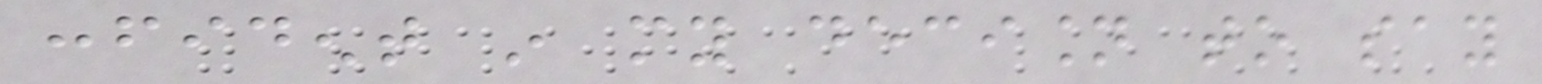confident in my decision to say
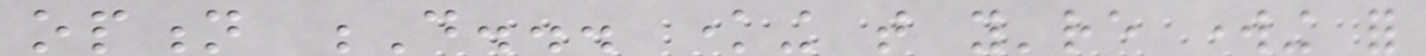option D... knowing that you're working for
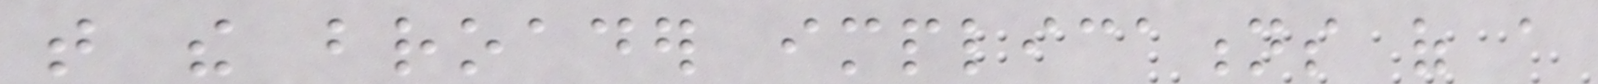that the broader implications of a
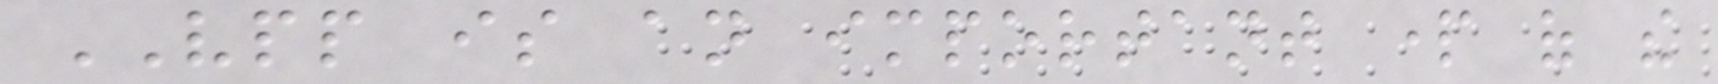VPP is an important part of the
